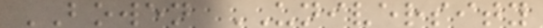BOWEN UNIVERSITY
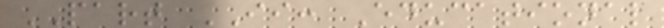PART II: Educational
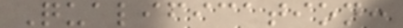Qualification:
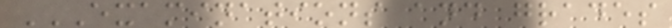EXAMINATIONS AND GRADES
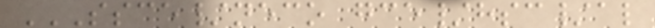SSCE/NECO GCE/HSC/AL
